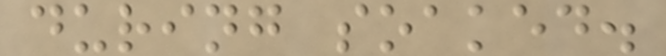during soaked.
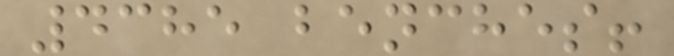4385 benches!
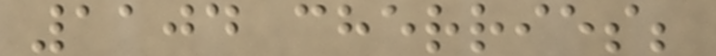1104 cherries;
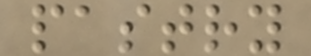pastry
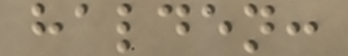halden:
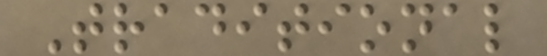Traditional
